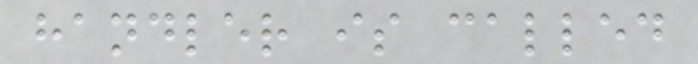handler is called
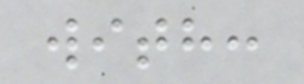with:
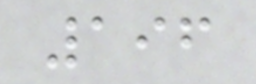196
